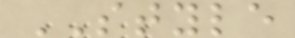STYLE
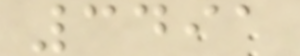3491
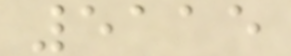5115
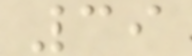39
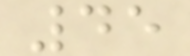45
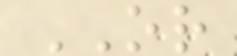OR
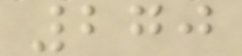270
